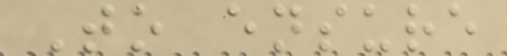To ensure
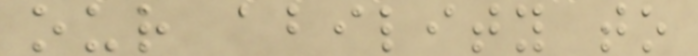our ability to
